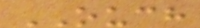OUCH
